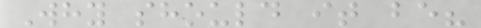Why should it be?
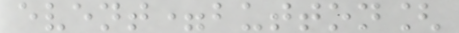event=button[
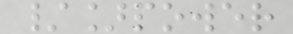/]power
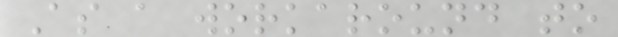As a workaround to
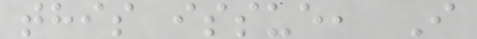this issue, I
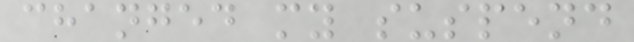changed my suspend
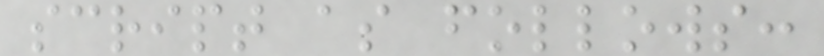script as follows:
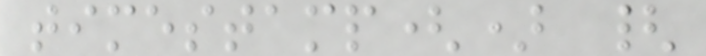timestamp() {
